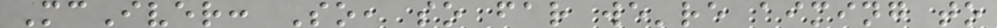McIver: So, so far we're aiming to
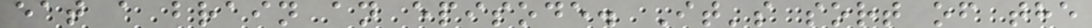eat a brain an episode. It's sort of the
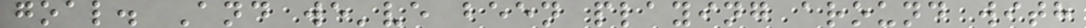goal. And we've been playing around with
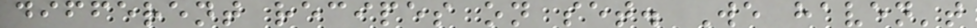different recipes on set. We haven't
